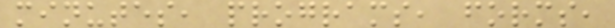minutes, programs, forms,
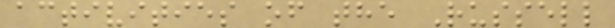activities of the Russell
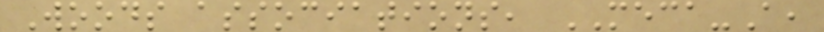Woods associations, MECA-A,
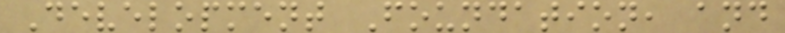Development Foundation, and
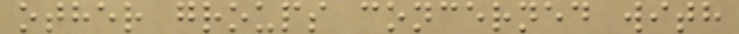other groups concerned with
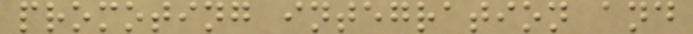promoting integration and
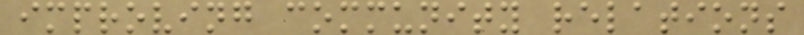improving community relations
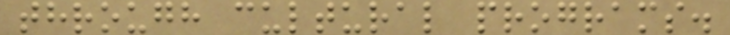through cultural programs.
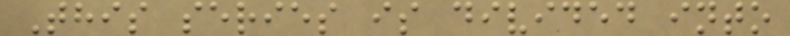This series is divided into
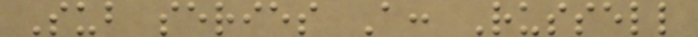Sub series A: Russell
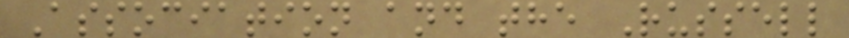Association and the Russell
